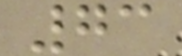73
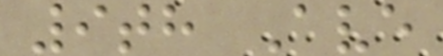9th Ave
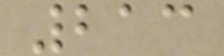213
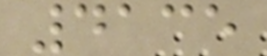4135
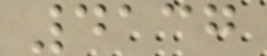4137
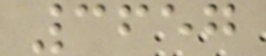3657
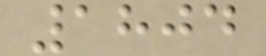1804
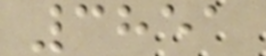3851
